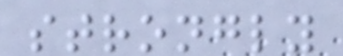strongly
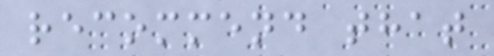recommend that
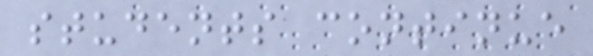students continue
